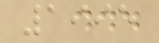1995
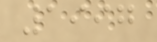1997
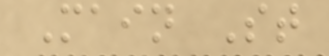Main St
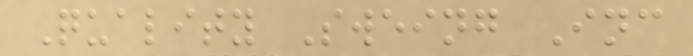Quality Sweing Inc
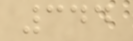344
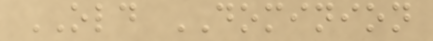OLD DOMINION
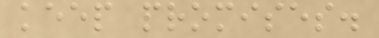keep promises.
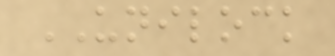UNILOCK
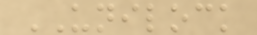UNILOCK
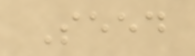Seed
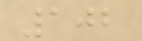102
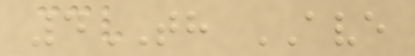4TH AVE
